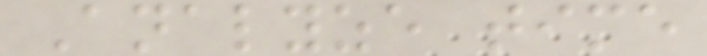Analyze time
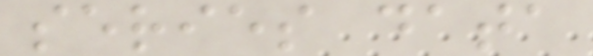series data
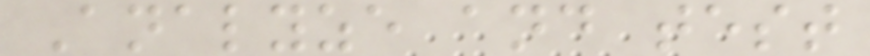Analyze and test
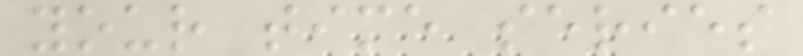your time series
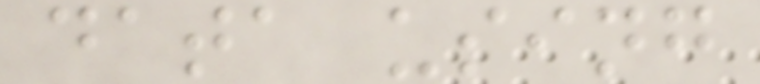data using
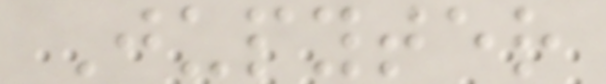Jupyter
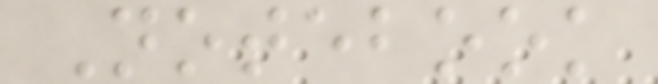Notebook
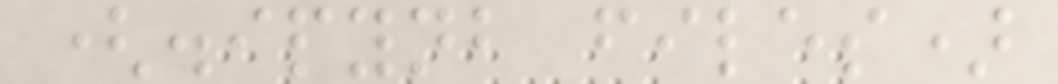(.ipynb files)
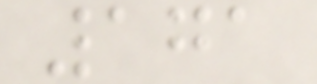171
